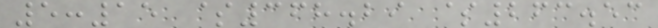5:15 $368.29 $263.53
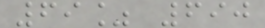69% 690
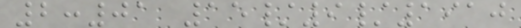2:01 15/9/1910
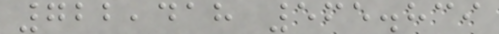722,418 565.839
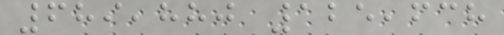689,880 125,638
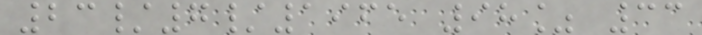23/7/1965 98% 33
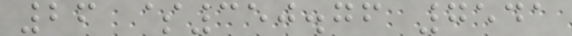26 $350.76 7541
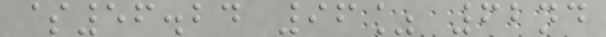$56.24 96% 62nd
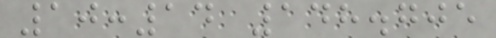10:14 148.705
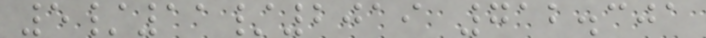5/11/2019 712.301
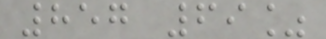857 69%
